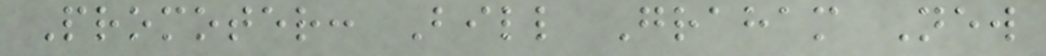Promoter: Bill Graham New
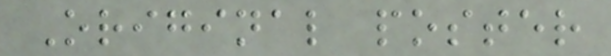Original poster
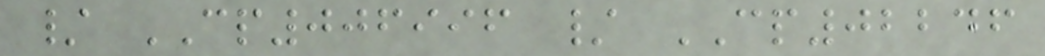/ CP006996 / CP02246
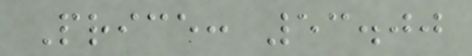Price: 53.00
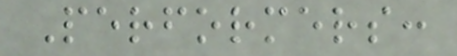Performers:
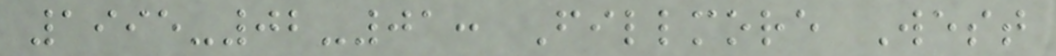1995-02-01: Fillmore West
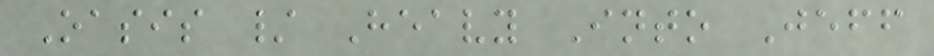Oasis / Heavy Into Jeff
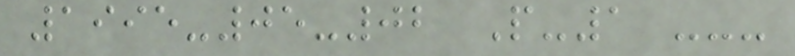1995-05-02 P-1 ---
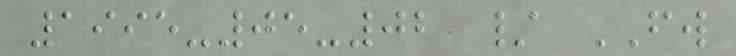1995-05-02 / FW
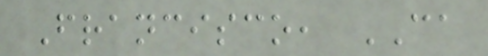Francisco, CA
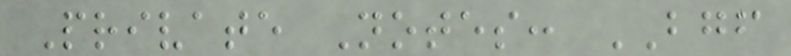Private Notes: BGF
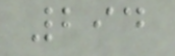294
